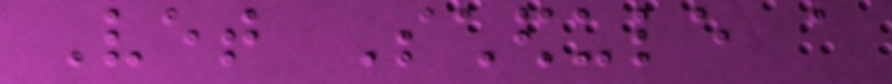Vet Schedule a
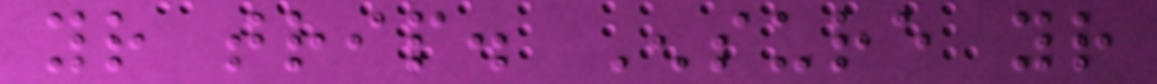your trip. Ensure your
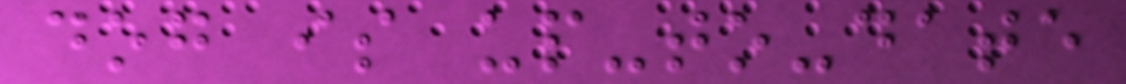dog is up-to-date
